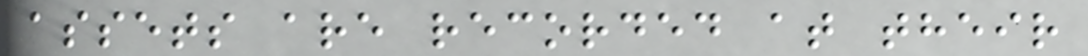assets are recorded at their
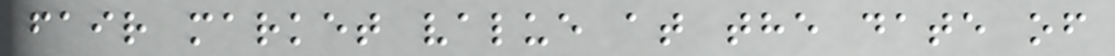fair market value at the date of
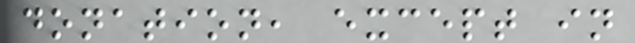donation, except in
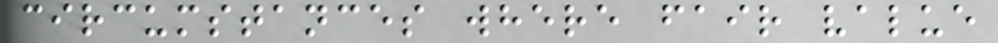circumstances where fair value
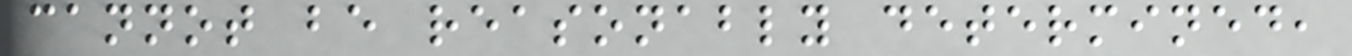cannot be reasonably determined,
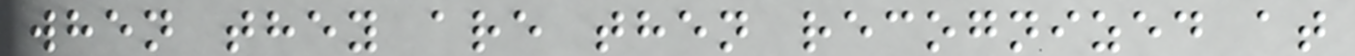when they are then recognized at
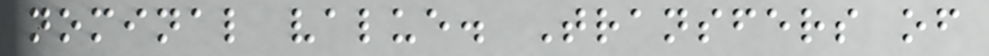nominal value. Transfers of
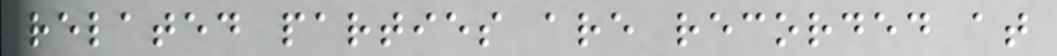related parties are recorded at
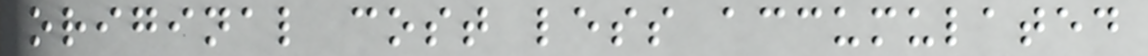original cost less accumulated
